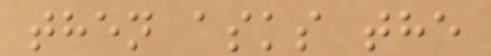then asks the
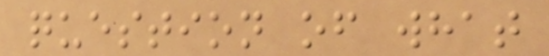question of what
